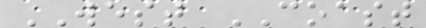WEST COAST
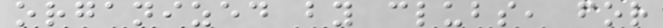organized by clubs, for
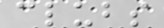clubs
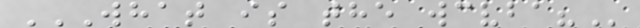WHAT IS THE WCVBA?
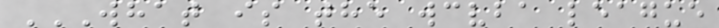WHAT IS THE WCVBA LEAGUE
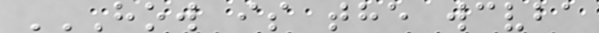HOW IS THE WCVBA
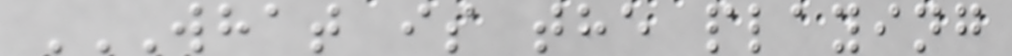WHAT IS THE PLAYING
